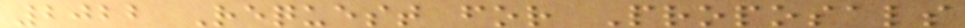2022 Request for Proposals
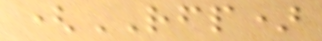(RFP)
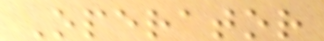Operator
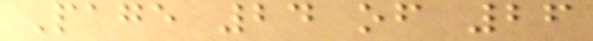Page 24 of 26
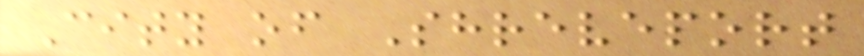City of Shreveport
